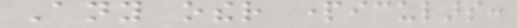Any other particulars:
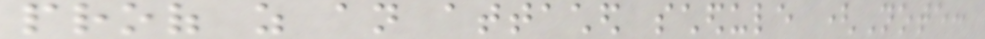proof as an attached schedule (Note:
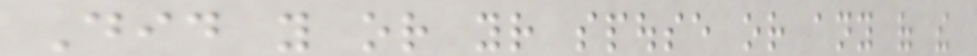Did you or your spouse or any of the
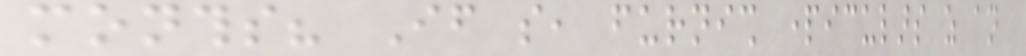months? If so, furnish particulars as an
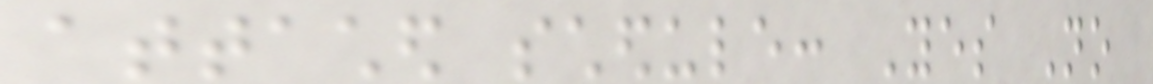attached schedule: Yes No
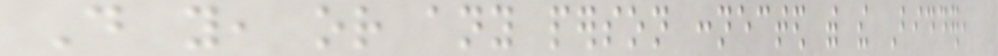Do you, or any person connected with the Bidder,
